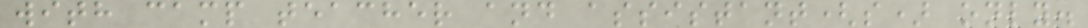with camp teacher and assistant(s) only.
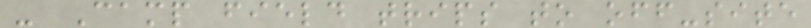- Camp field trips to off-site
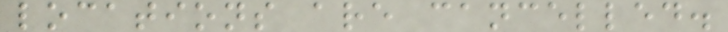locations are cancelled.
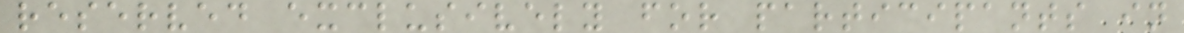reserved exclusively for participants in
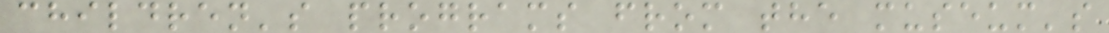children's programs from the museum's
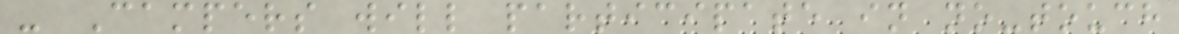- Campers will participate in no-touch
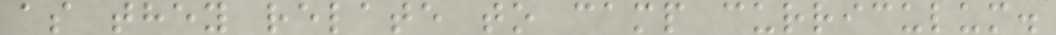as they relate to camp curriculum.
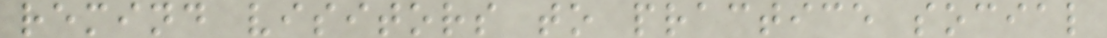remind visitors to practice social
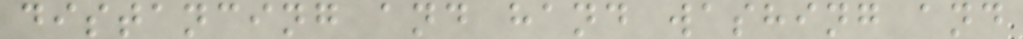distancing and hand washing and
